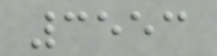3553
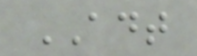ADT
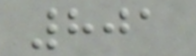801
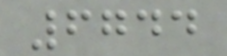6744
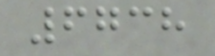6738
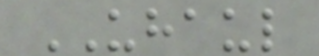UHAUL
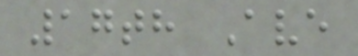17th Ave
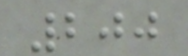200
